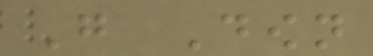Go Down
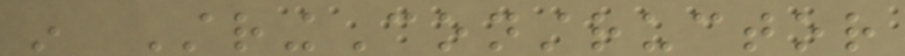in StringConstructor
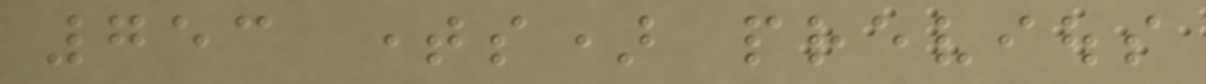753 times) previous
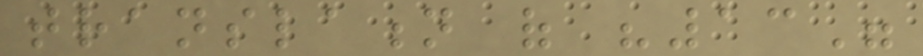translation of "13"
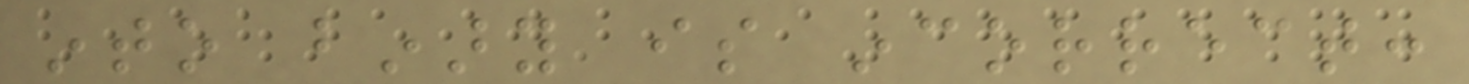into binary is incorrect:
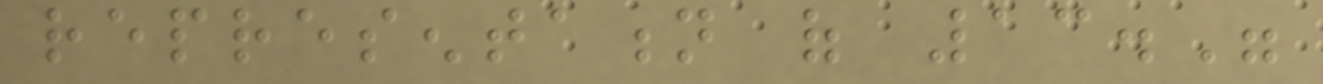representation of 13."
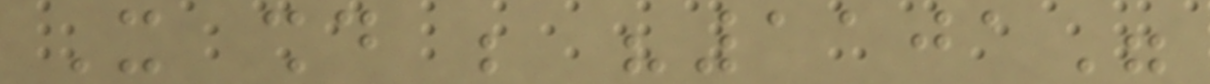It should be "1101"
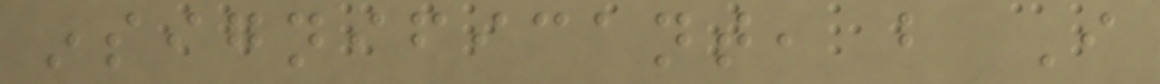insignificant, but I
